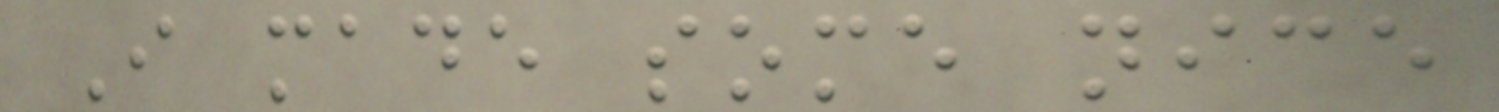I made some nice
